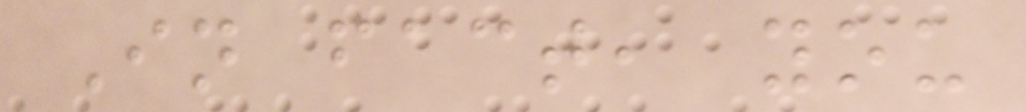In fact, you
